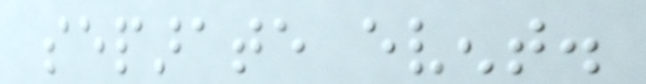separate event.
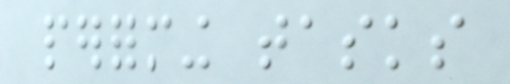performing tasks
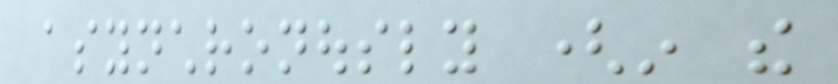asynchronously (in the
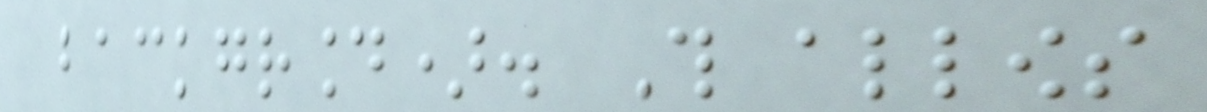background). This allows
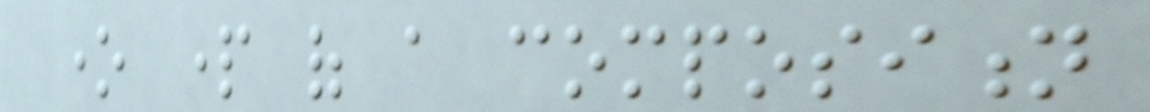one part of a composition
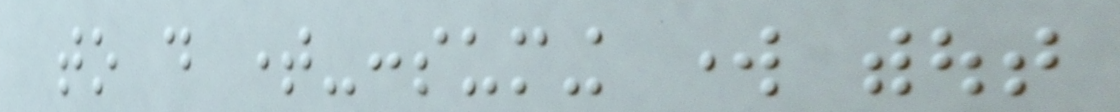to do time-consuming work without
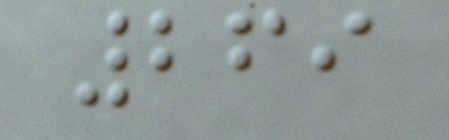269
